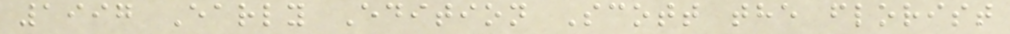1997 Early Edition Scott the florist
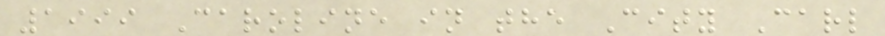1999 Caroline in the City Carl
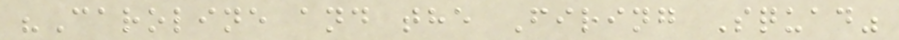"Caroline and the Firing Squad"
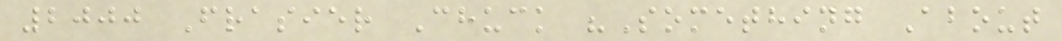2000 Frasier Chuck "Something About
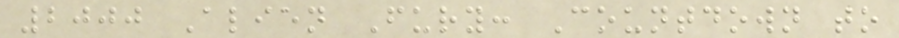2000 Alien Fury: Countdown to
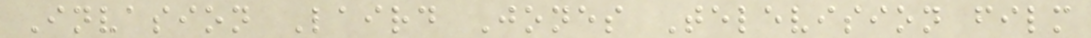Invasion Laird Jones Television film
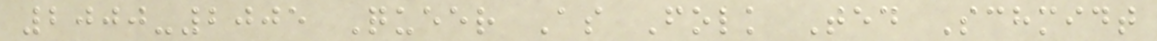2000-2005 Queer As Folk Ted Schmidt
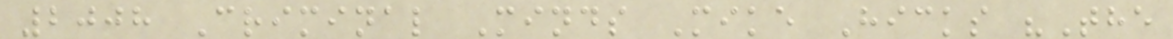2008 Criminal Minds Mike Hicks "The
